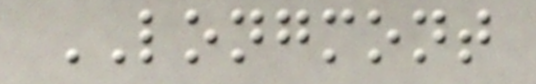LONGMONT
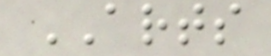ARTS
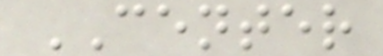CENTER
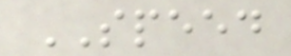SPEED
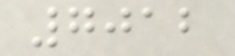7012
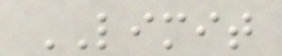LIMIT
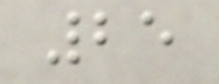25
